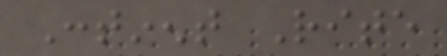Continent Rite
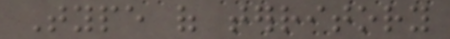Type of territory
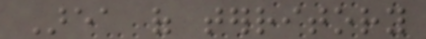Area of territory
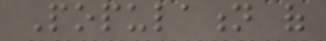Population of
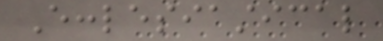Ecclesiastical
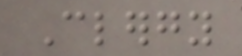Clergy
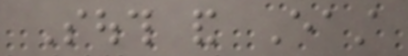South and East
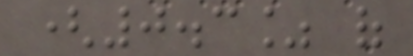(0.3% of
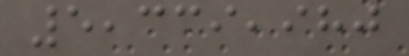5,339,980
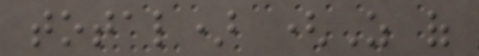total) (As of
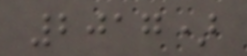2017)
